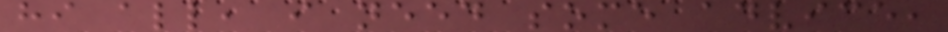hi all, i need some advice,
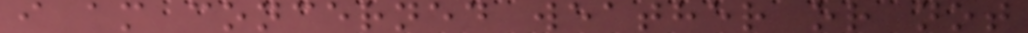i am concerned weather or not
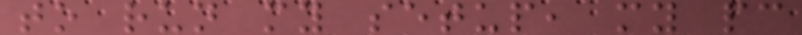to run my setup, my pc
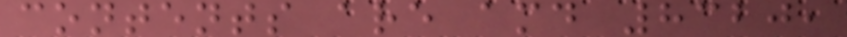contents are amd 8320,
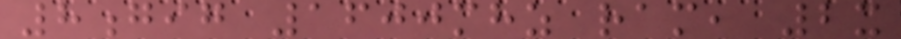8gig 1600mhz ram, 2x
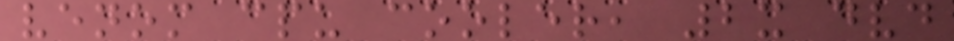venom cpu cooler, 2x dvd
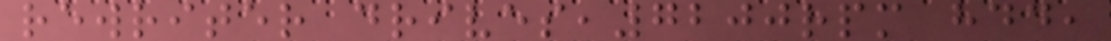rewriter drives,7200rpm hdd,
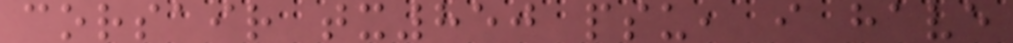corsair tx850 psu, i have
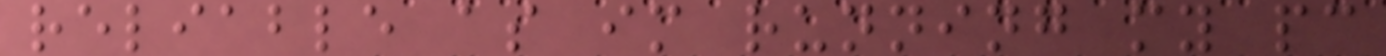reliable as im running my pc
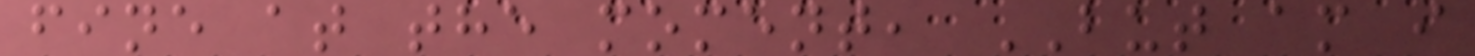fine at the moment, BUT am i
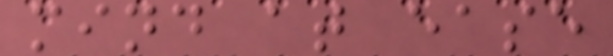mind at ease
